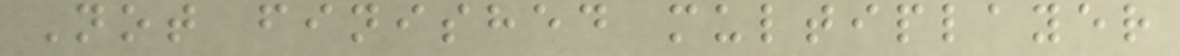Not finished multiplayer
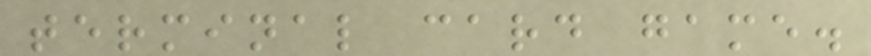terminal card game.
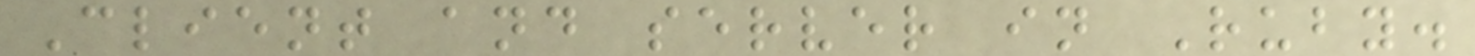Client and server in Ruby.
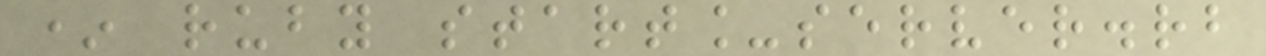* ruby start_server.rb
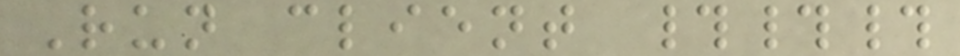Run client ###
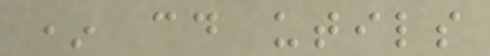* cd utils
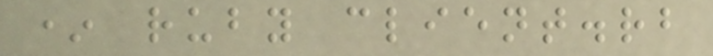* ruby client.rb
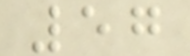57
